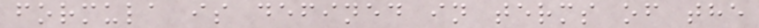formula is defined in terms of the
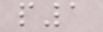p1
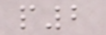p2
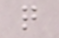q
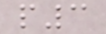p3
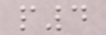p4
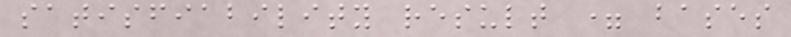satisfiability result = bases
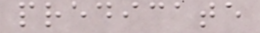predicate
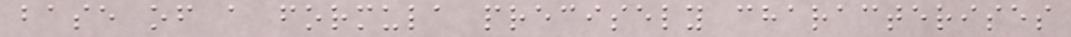base of a formula precisely characterises
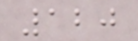120
